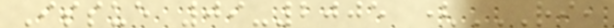Issue 09-2005 (RI,
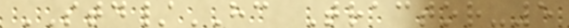STD/HC Tractor-5
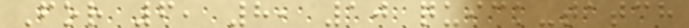For 6, 8, 10 quick-tatch
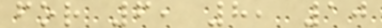for 6, 8, 10
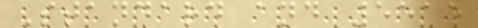Standard and 5515
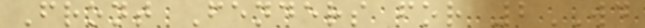Front Fenders for 2WD
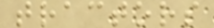tractors
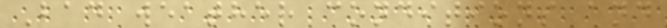Bad weather conditions and
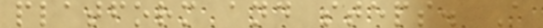platform and steps. A
